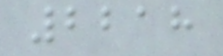2218
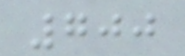700
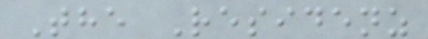The Residenz
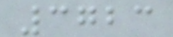3723
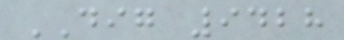DIG 9428
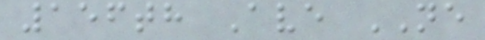156th Ave NE
